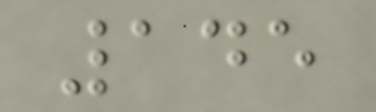145
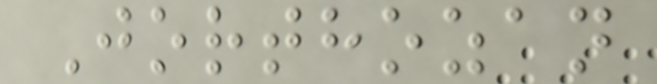Jorthozan
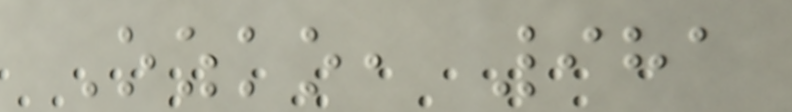Ozko, 981
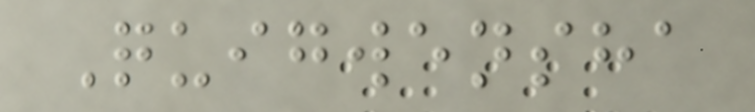Quigwensha
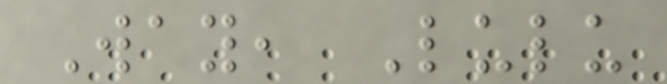Way, Lulu
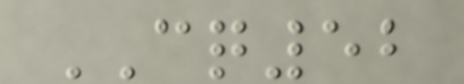CQ52
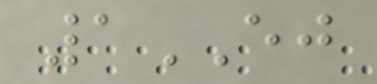1EJ
